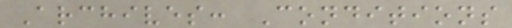Archives: Conditions
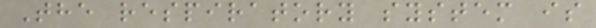The respiratory system is
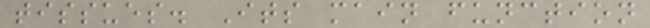tissues. Its main function
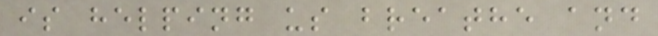is helping us breathe and
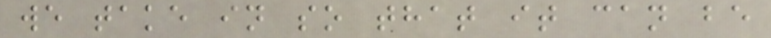we take in so that it can be
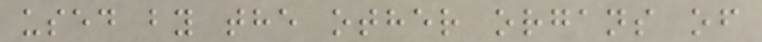used by the other organs of
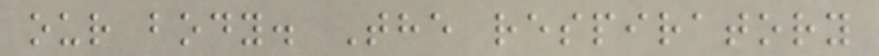our body. The respiratory
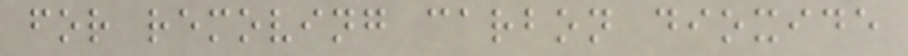for removing carbon dioxide
